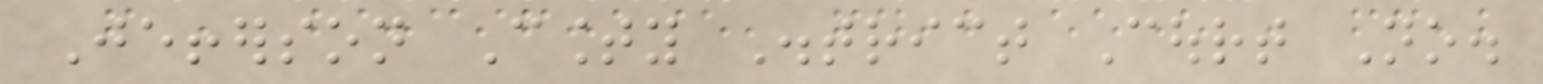Jefferson County District Court No.
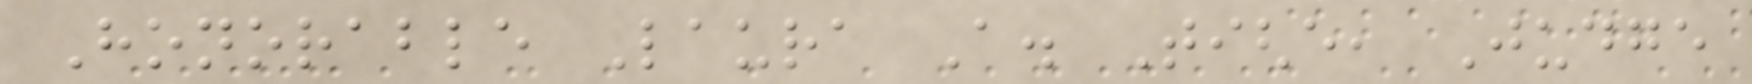Honorable Laura A. Tighe, Judge
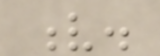v.
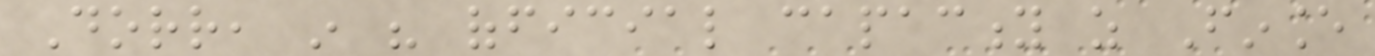Dorr, in his official capacity as Finance
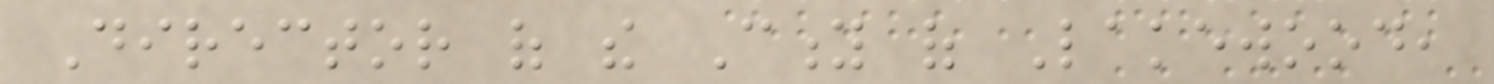Director of the City of Lakewood,
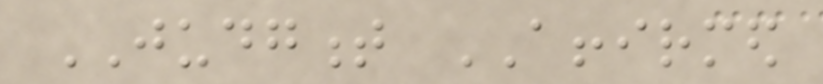JUDGMENT AFFIRMED
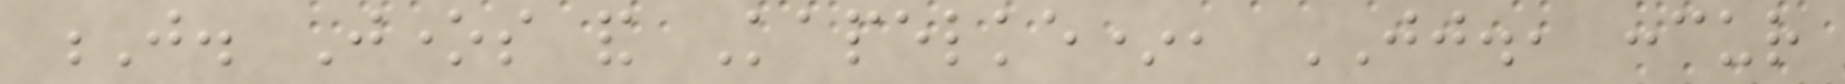J. Jones and Kapelke*, JJ., concur
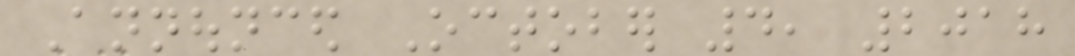Announced October 4, 2018
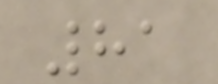81
